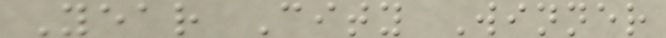Year City Winner
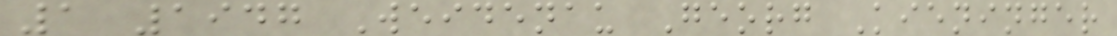1 1947 Weidenau Georg Kieninger
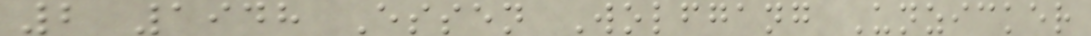2 1948 Essen Wolfgang Unzicker
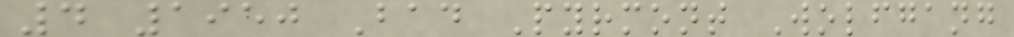4 1950 Bad Pyrmont Wolfgang
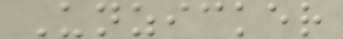Unzicker
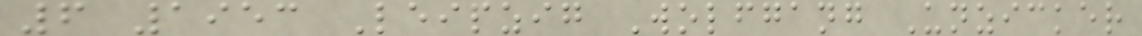6 1953 Leipzig Wolfgang Unzicker
